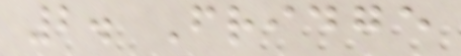2. Fridge
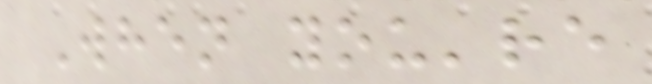When you're
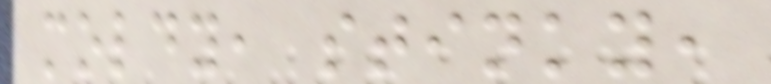moldy, stinky,
